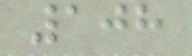108
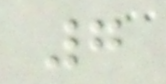7
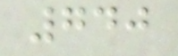740
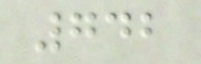742
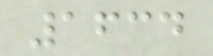1634
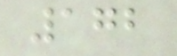172
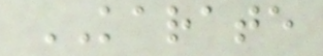KARATE
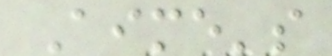Aime's
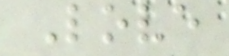Love
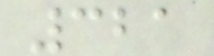321
